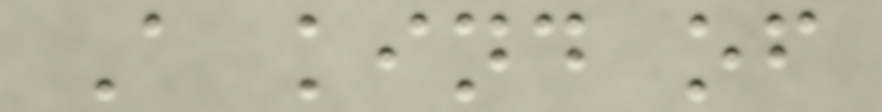A kind of
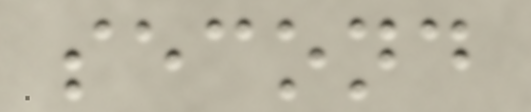second
